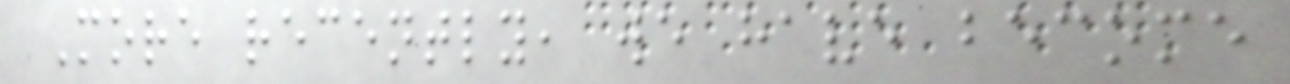More recently, we have become
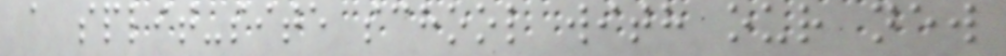a split-site school with our new
